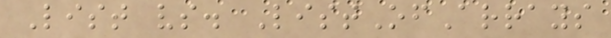List vs. ListOfArrays
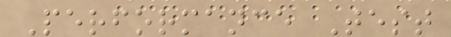Performance Test
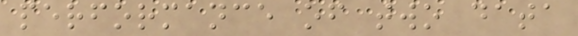performance of two data
